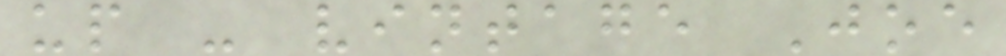up - vintage Joe
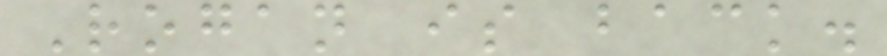Rogan is back.
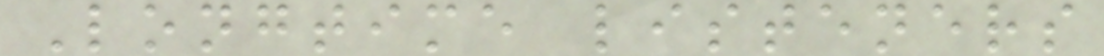Longtime listeners
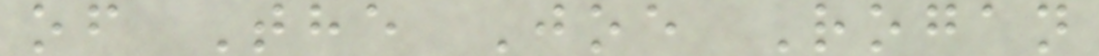of The Joe Rogan
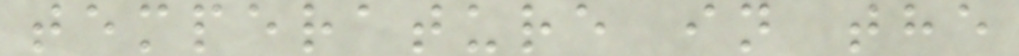temperature in the
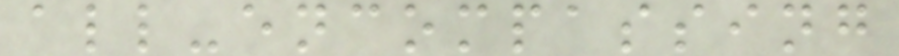all-encompassing
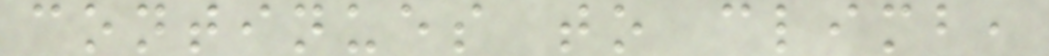continues to climb,
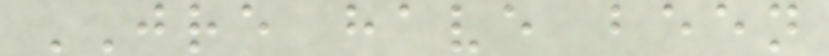JRE have been
